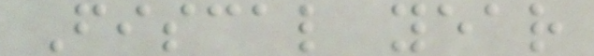Fiscal year
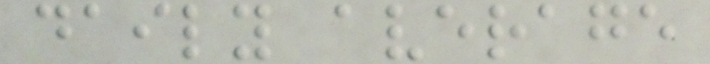daily average
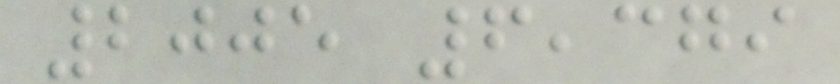2005 6,379
